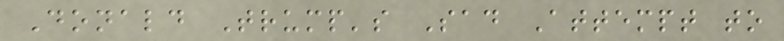Donald Trump's Sad Attempt to
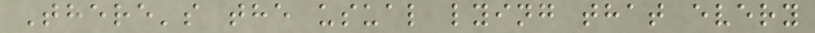There's the usual lying that every
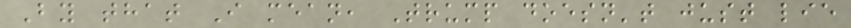By that I mean, Trump doesn't just lie
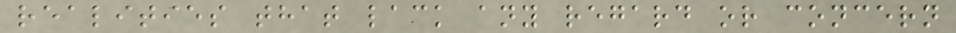realities that lack any regard or concern
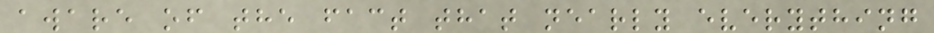aware of the fact that nearly everything
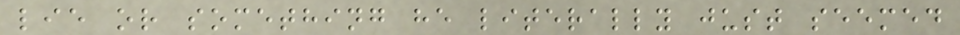lie or something he literally just seemed
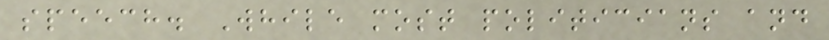speech. While most politicians and
